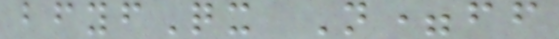bfyfQx N=ff
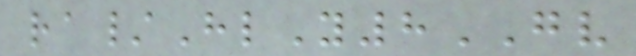ra/HlY8GV
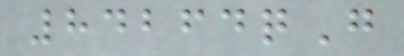84264qG
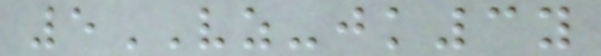5VZ-jk3y
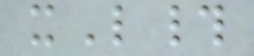xL#
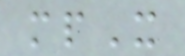mpX
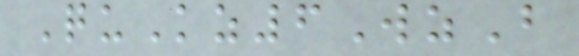QuKz6WzB
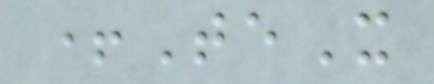+TeX
